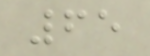65
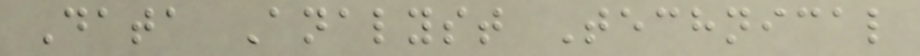Data Analyst Technical
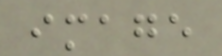image
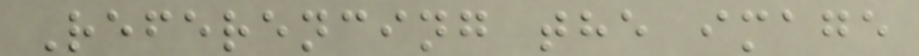Referencing the image
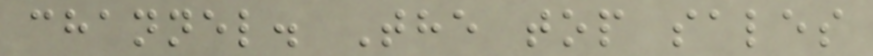channel. The top sales
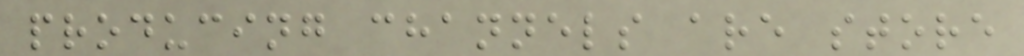producing channels are store
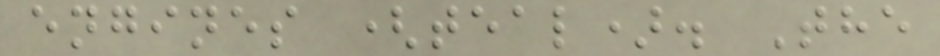engines (teal). The
